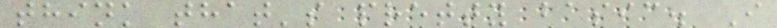think that's pretty basic. I
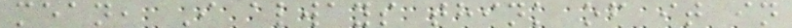mean, I always think of it in
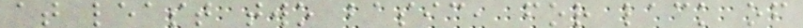at least two basic, for lack of
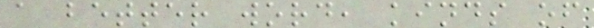a better word, kinds of
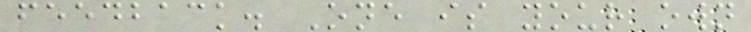feedback. One is your own
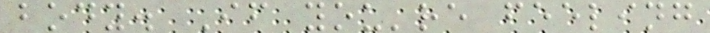body. If you're feeling
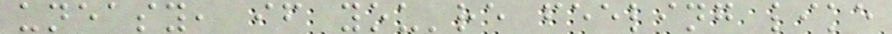uneasy, if you're feeling like
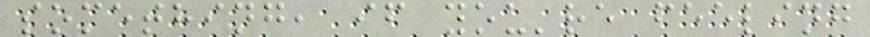something, if you're feeling
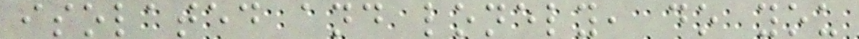isolated and lonely, do you
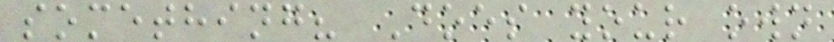something? Does your own
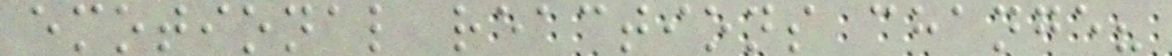emotional reactions change?
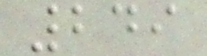249
